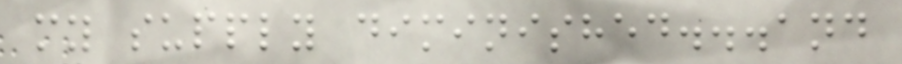my supply diminished...and
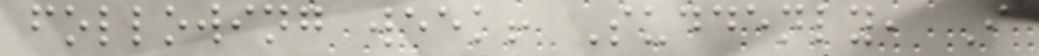following week! Suddenly, I
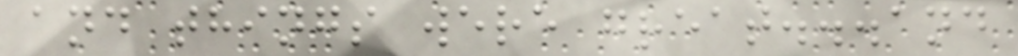and things were great...and
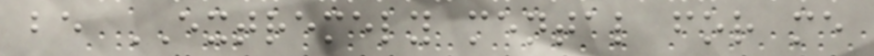be EXTREMELY mental for me
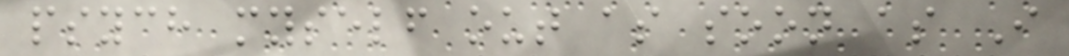psych myself out as soon as I
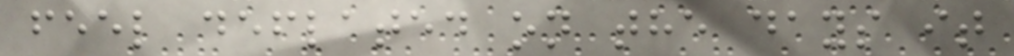feel deflated on the days it
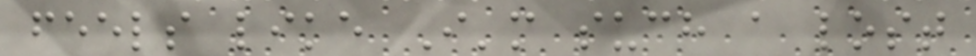feels like I'm such a lost
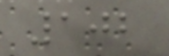102
